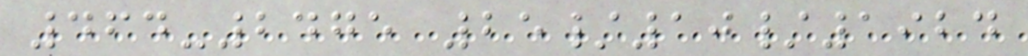464-2475 25/10/1924
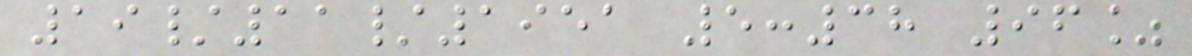19/11/1951 5:38 96%
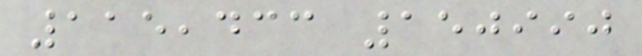115,433 150990
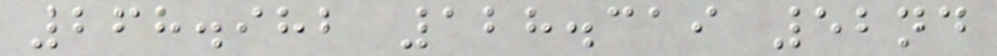268.982 128.319 52nd
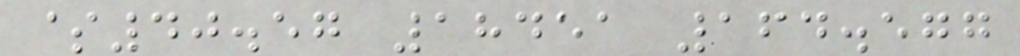$40.57 18451 164.577
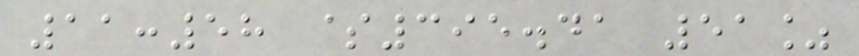11:58 $395.41 51%
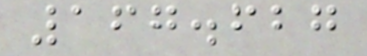167.627
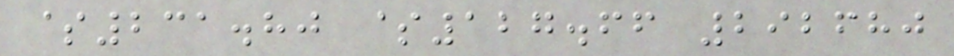$231.80 $127.66 292680
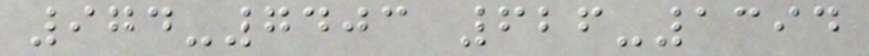974-7403 626-1394
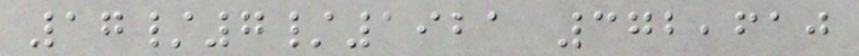17/7/1921 372,610
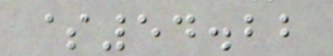$54.22
